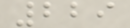229
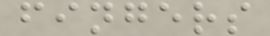fingers
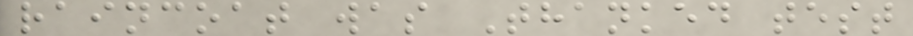raincoat was Thanked test
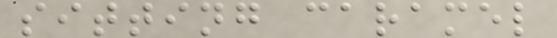sitting caramel
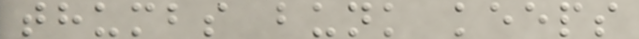thumbs bunk keeps
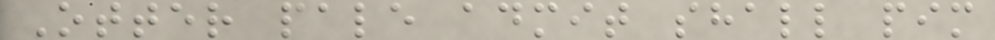Otter pale admit shall pim
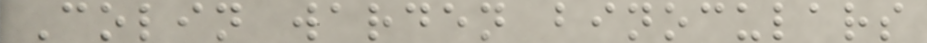Colin warden binoculars
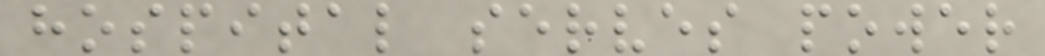hospital serves power
